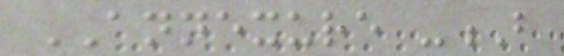ANNEXURE -B
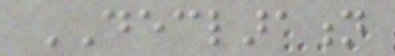DECLARATION
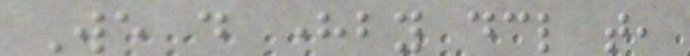We do hereby declare that,
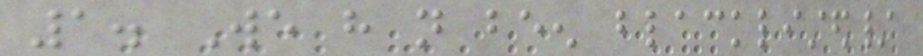1. We have not been blacklisted/
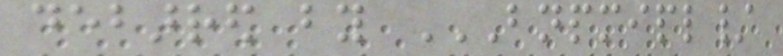debarred by BNPMIPL/
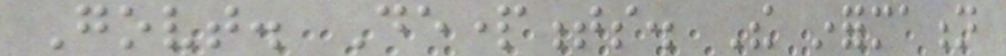Govt. Departments. The information
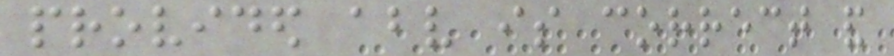provided above is correct and
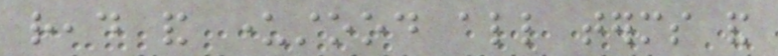read and understood all terms and
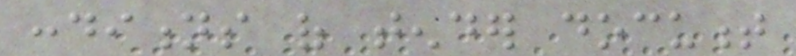conditions of tender document
